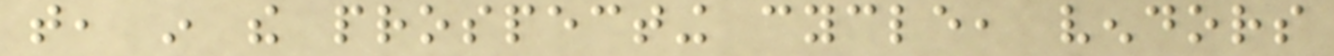that, in the prospecting cycle, vendors
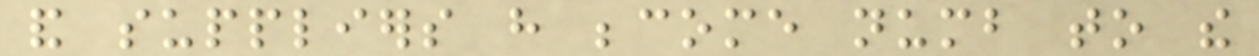and suppliers have become numb to the
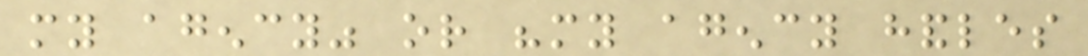my agency" or "my agency handles
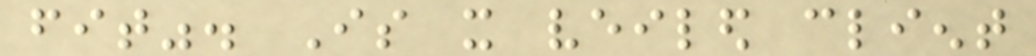fit". Is it veiled client
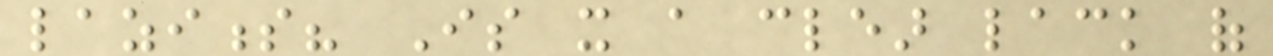laziness? Is it a clear lack of
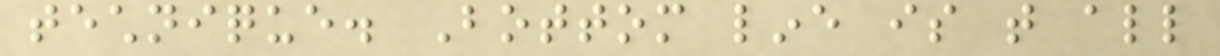technique. Bottom line is that all
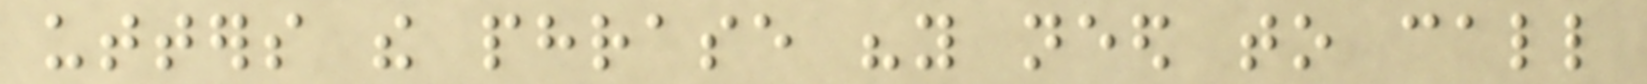utters the phrase "you need to call
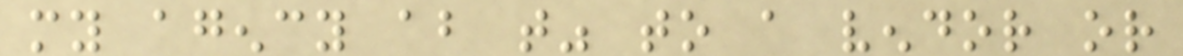my agency about that" to a vendor or
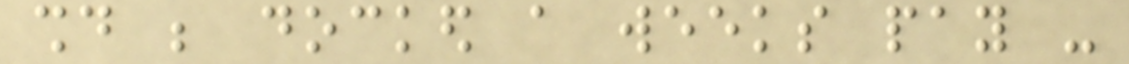should be docked a weeks pay -
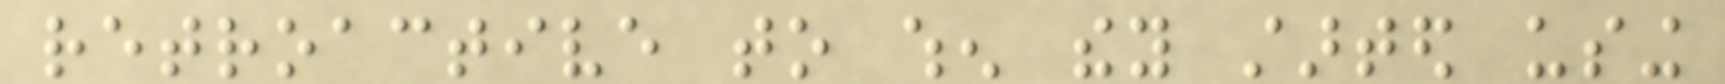retroactive to when they started using
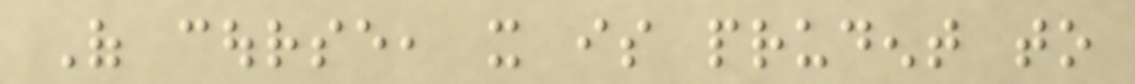Of course, it is prudent to
